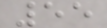55
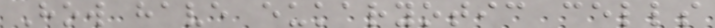How have eukaryotic cells
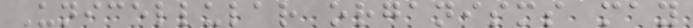Unicellular organisms may
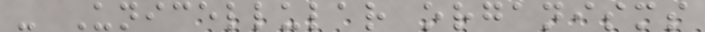- Unicellular organisms
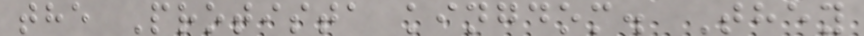the Protista kingdom. They
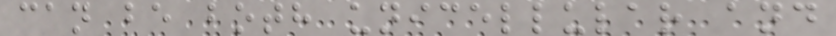can be both unicellular and
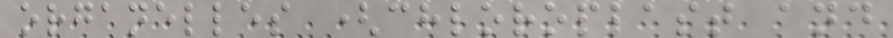organelles (chloroplast and
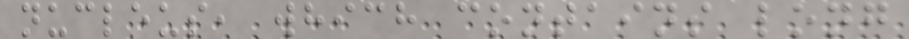nucleus, which contains long
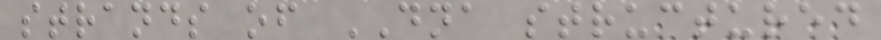strands of DNA structured
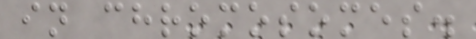in chromosomes.
